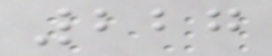227
